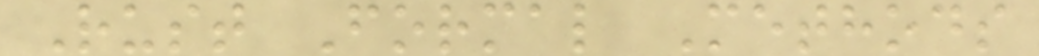Rust Formal Methods
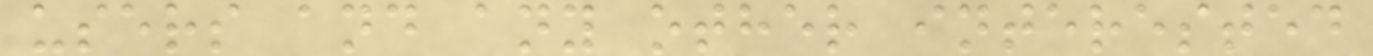users and any other interested
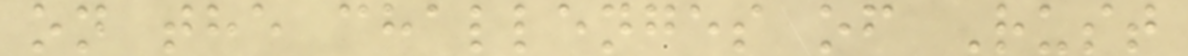on the challenges of Rust
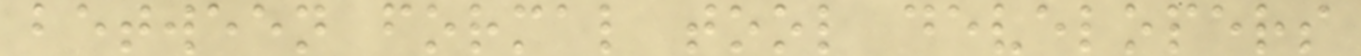between formal tool developers
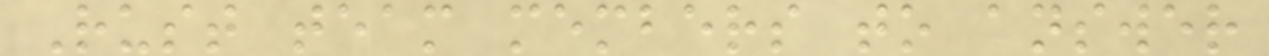Rust team members to answer
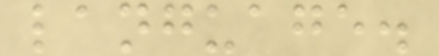language.
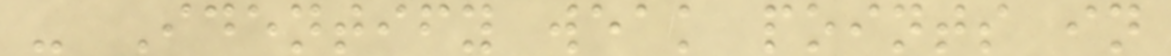- Identify weak points in
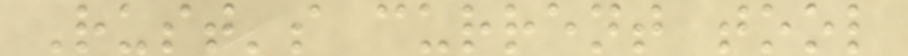Rust's current tool
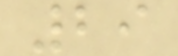29
